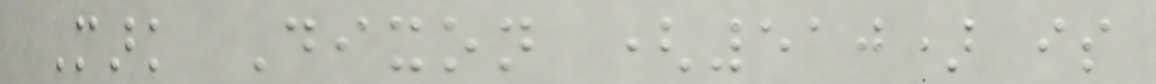Mark Dixon (510) is
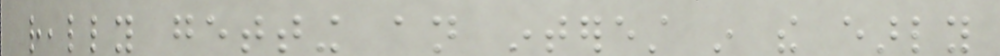really getting an interest in the early
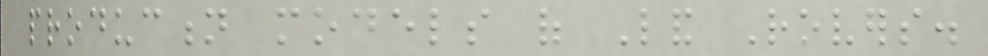production models of Land Rovers.
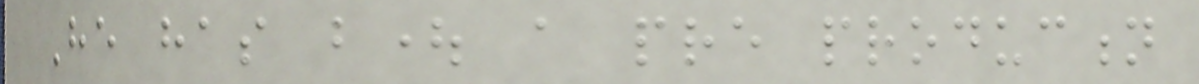He has bought a pre production
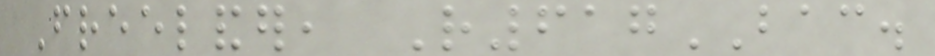Freelander, R617BAC.
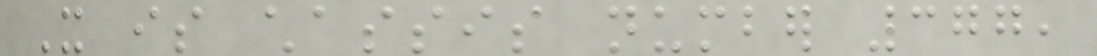It is chassis number 377,
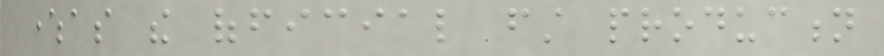whereas the official first production
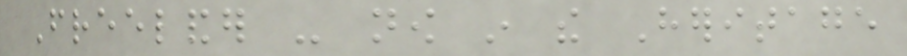Freelander - now in the Heritage
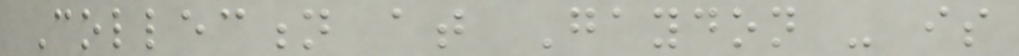Collection at Gaydon - is
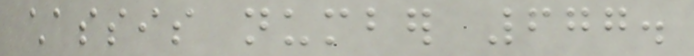chassis number 677.
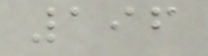196
